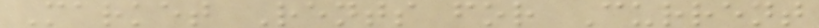Market Rents for Current
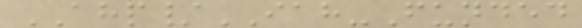AHP/IAH-Funded
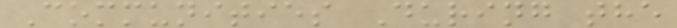Communities During the
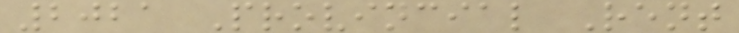2021 Provincial Rent
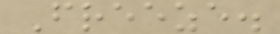Freeze.
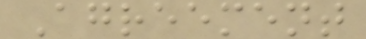Agreement
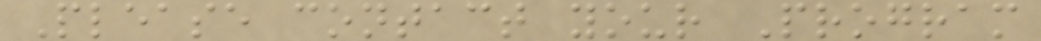Please contact your Program
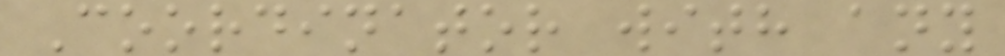Coordinator with any
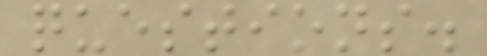questions.
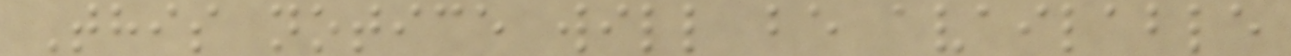This notice will be available
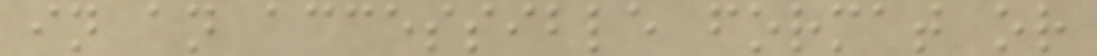in an accessible format or
